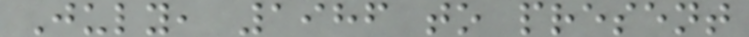July, 1986 to present
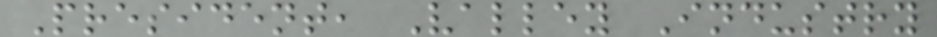President, Valley Industry
